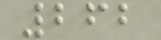262
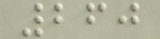260
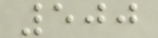500
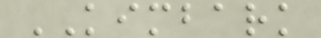KIMBARK
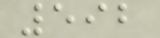592
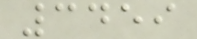3459
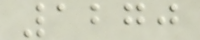1270
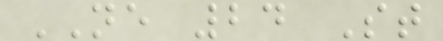NE 24 St
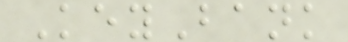KeyBank
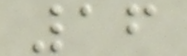16
